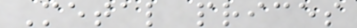Metal prices
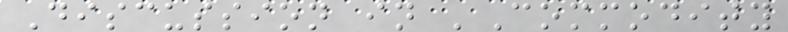Discussion in 'Commodity
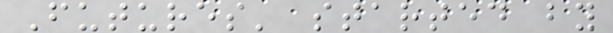Futures' started by
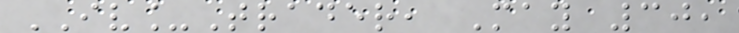IV_Trader, May 30,
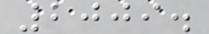2009.
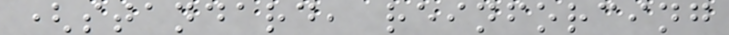(standard, reinforcing
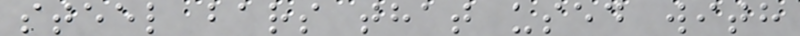steel bars that used with
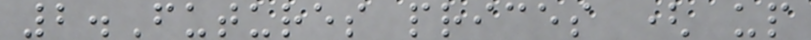2.Futures prices ( up
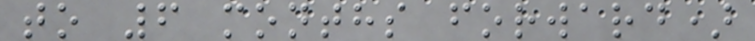to 6 months forward)
